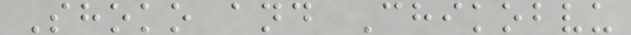Shoko and Chikobvu
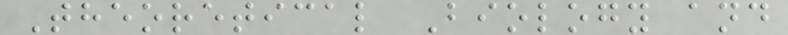Theoretical Biology and
